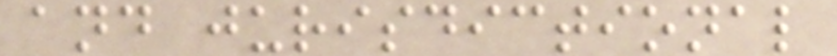and jurisdictional
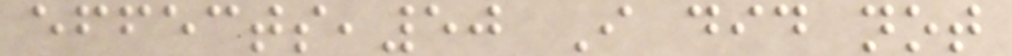effects,50 I did not
